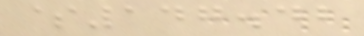$147.42
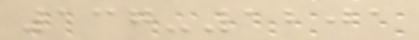137-1201
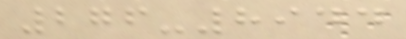276-8944
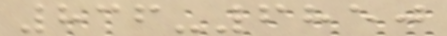836-6850
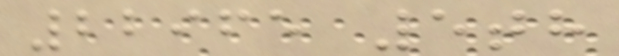22965 5th
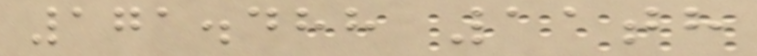171.488 11th
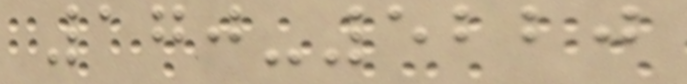170-5220
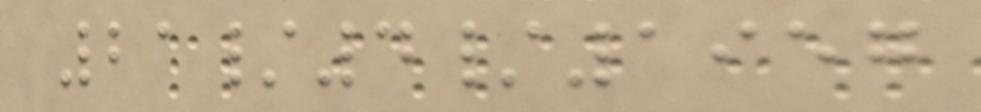21/4/1957
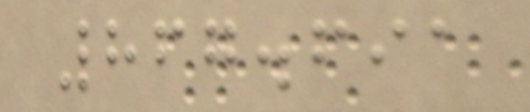867.691
